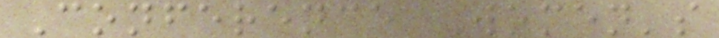Conference Women's
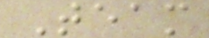Team
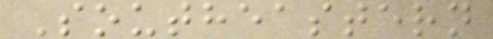Southeastern
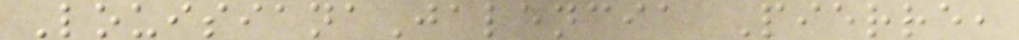LouisianaJalencia Pierre,
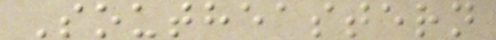Southeastern
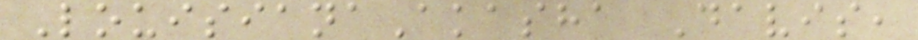LouisianaAkasha Davis,
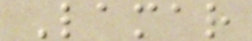Lamar
